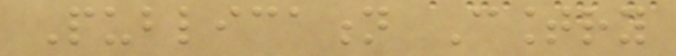Publication Country
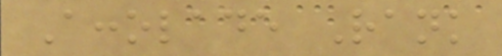Accolade Rank
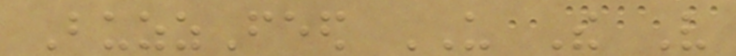BuzzFeed US The Very
